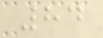84
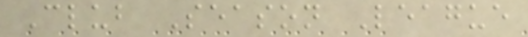Club Season League
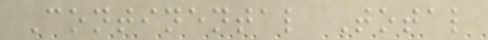Continental Total
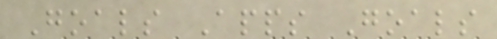Goals Apps Goals
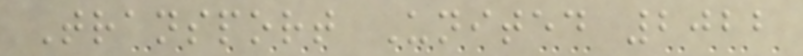Transport United 2022
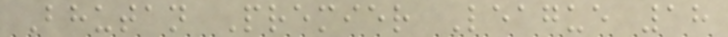Bhutan Premier League 18
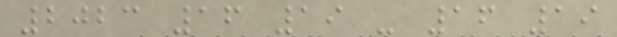2023 16 19 - 16 19
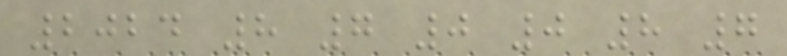2024 8 7 0 0 8 7
